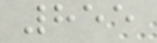855
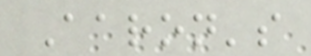Aaron's
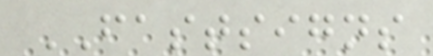FASTSIGNS
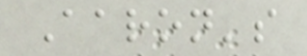Aaron's
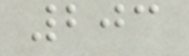203
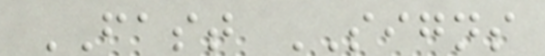FAST SIGNS
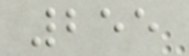255
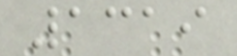1319
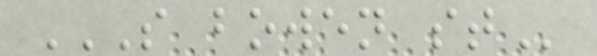S BOWEN ST
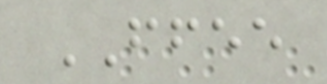FFEE
